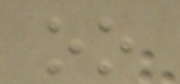oo
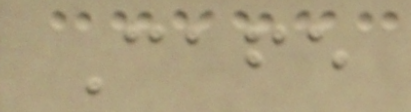Cafe
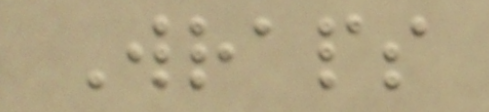Wraps
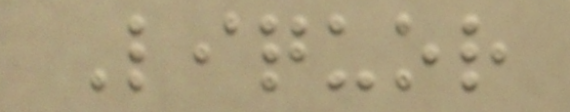Liquor
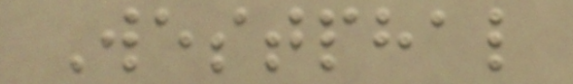Westphal
